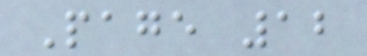Page 12
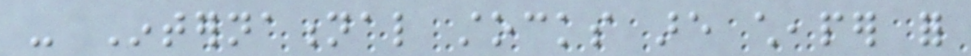- International stocks are cheaper for
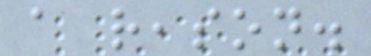a reason.
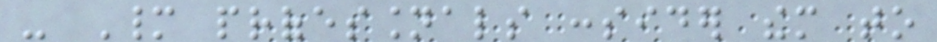- Many professionals consider them to
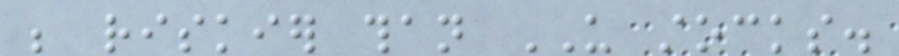be riskier than US stocks.
